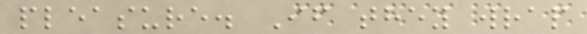pleasure. If they wrap
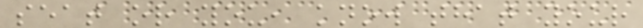seat or you, know that your
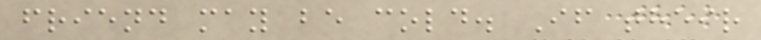friend may be cold. If their
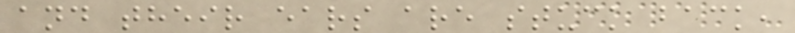and their ears are stuck back,
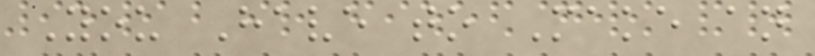You Have to Make an
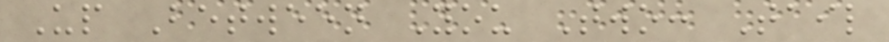Up Between You Two: Tail
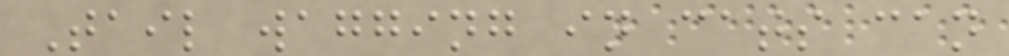Tail wagging in cats can
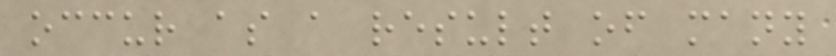occur as a result of many
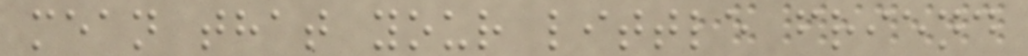mean that your little friend
